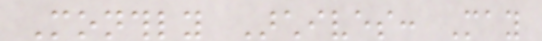Monthly Archives: May
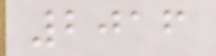2016
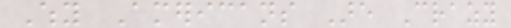Why Americans Are Crazy
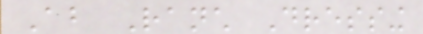About Ranch Dressing
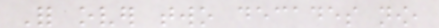For over two decades now,
